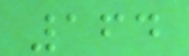164
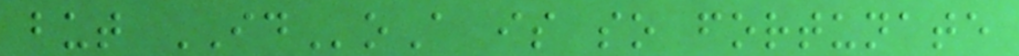but IDoA is so fortunate
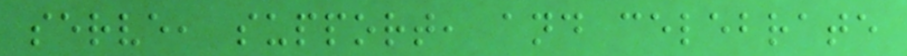serve, support, and celebrate
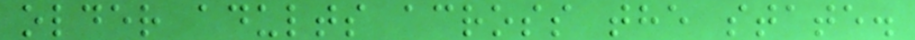older adults across the state.
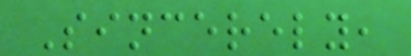Sincerely,
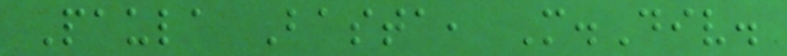Paula Basta, M.Div.
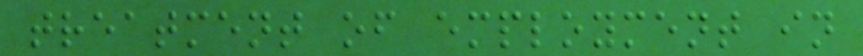treatment of employment in
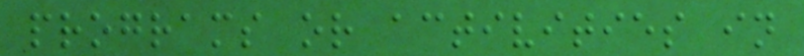programs or activities in
